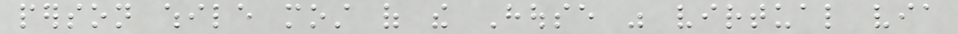person while most of the House was virtual via
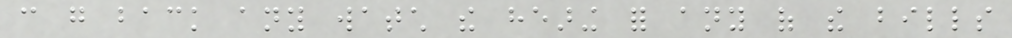can go back any watch the hearing for any of the bills
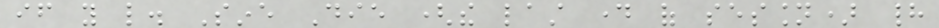if you like. Sine Die (the last day of session) had
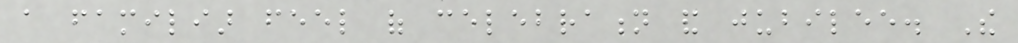a familiar feel of celebration and jubilee. The
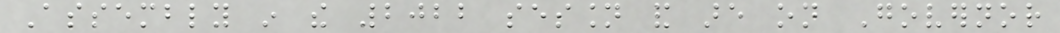Assembly in the 2022 session and are on Governor
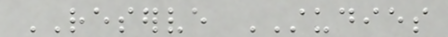RESERVE STUDIES
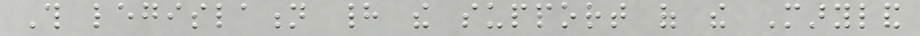This legislation had the support of the Maryland
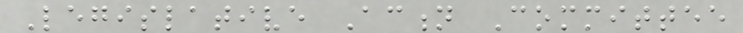Legislative Action Committee
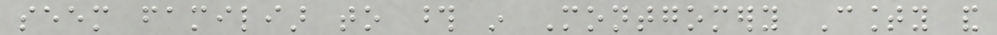seem familiar to those in Montgomery County and
